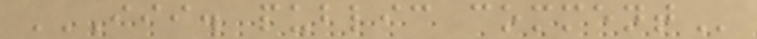III. PUBLIC COMMENT
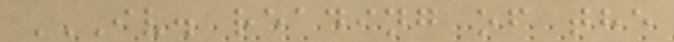IV. READING OF THE
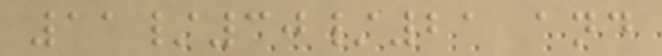11/30/21 and
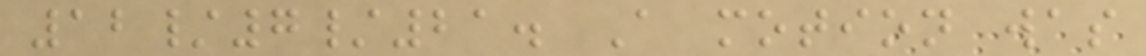12/7/21. A motion was
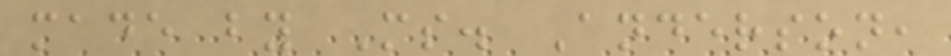made by Ms. Anderson,
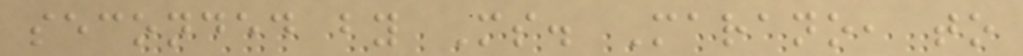seconded by Ms. Marano, to
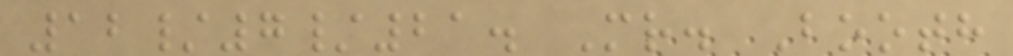12/7/21. Mr. Booth
